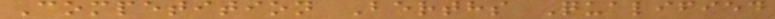Competition Berths Qualified
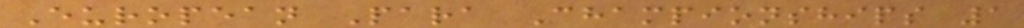European Para Championships 1
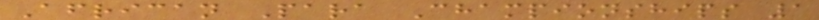African Para Championships 1
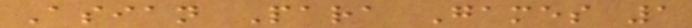Asian Para Games 1
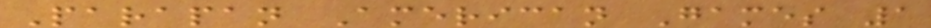Parapan American Games 1
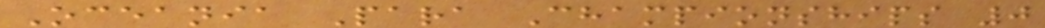Oceania Para Championships 0
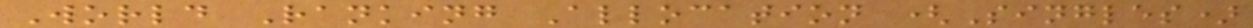World Ranking Allocation (Singles)
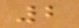2
